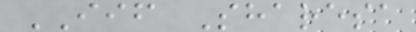IIF Sharesa
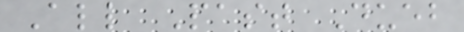All Past Dueb
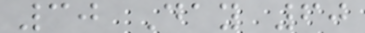30 Day 60
